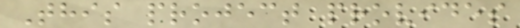This project provides
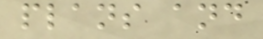plans and
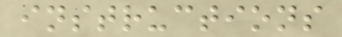instructions
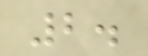2.
